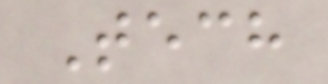Tech
